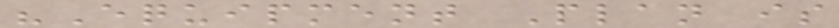"Equipment Plan is
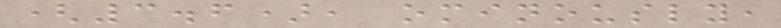(3.6), ominously,
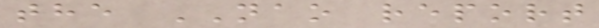the NAO report
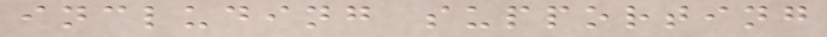including supporting
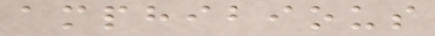amphibious
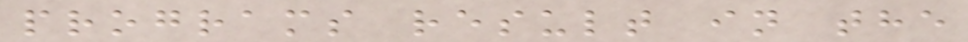programs result in the
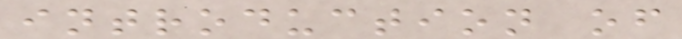introduction of
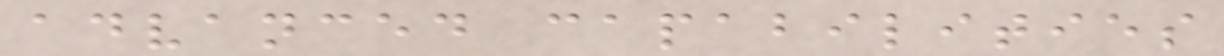advanced capabilities
